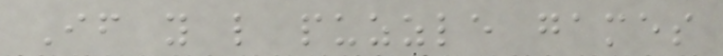If you like puzzle games
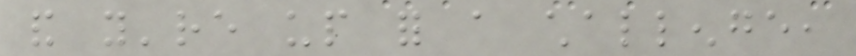and you're up for a challenge,
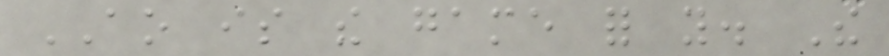AO is the game for you. The
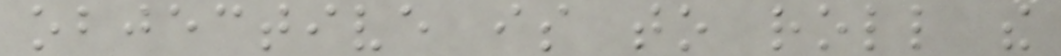objective is to roll the
